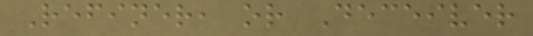Refiner, or Deceiver
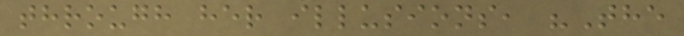through her illusions, "The
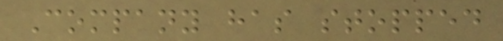Company has stopped
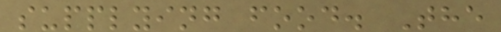supplying food. The
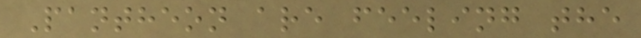Pantheon are feeling the
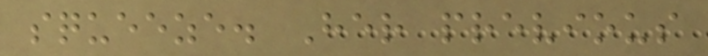squeeze. Her previous
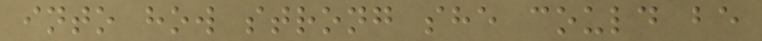into how strong she could be
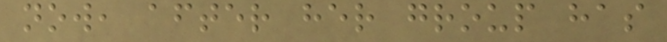now, after her group has
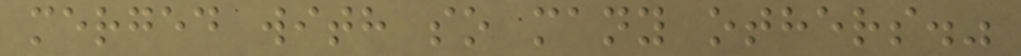merged with so many others."
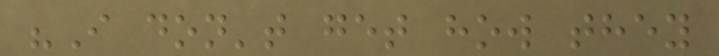"I don't get how they
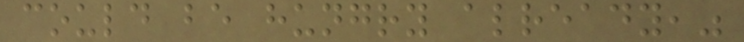could be hungry already,"
